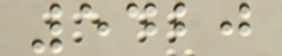5420
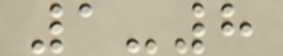1-8
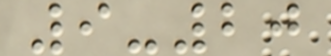9-20
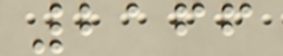2166
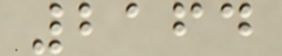2164
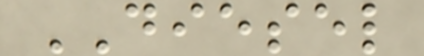DIESEL
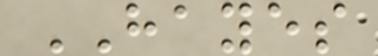HAYES
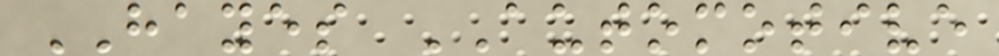HAYES AUTOMOTIVE
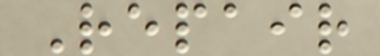Repair
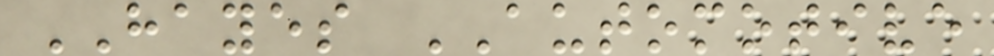HAYES AUTOMOTIVE
